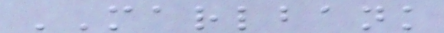MARLBANK
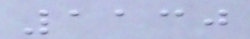1130
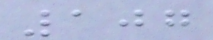107
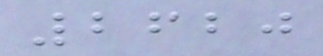2620
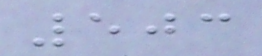503
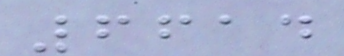6614
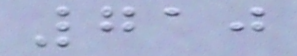710
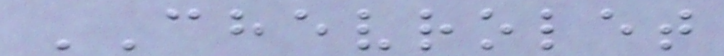CHEVROLET
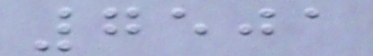7501
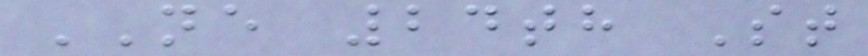NE 24th St
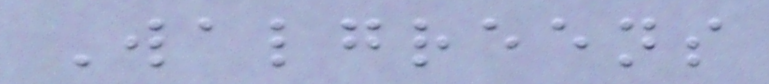Walgreens
